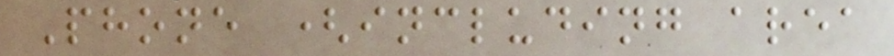Phone (including area
